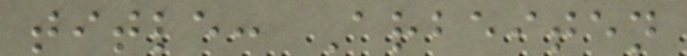title: Arbeiten
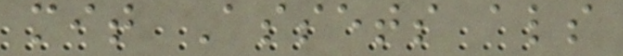mit Assets als
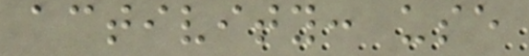activity: use
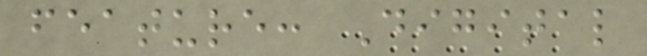feature: Digital
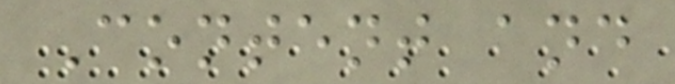Content and
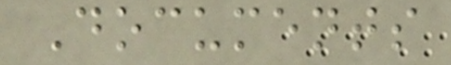Documents
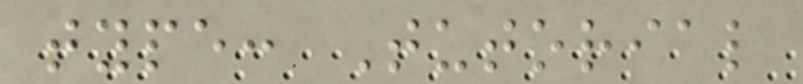type: Tutorial
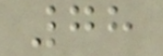78
